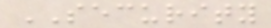SECURITY
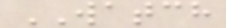WATCH
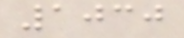1030
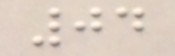04
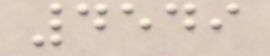4549
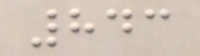843
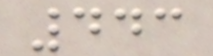443
